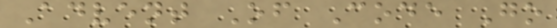Advent Of Code Go
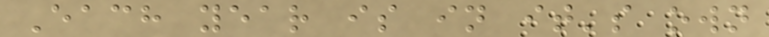Each year is in it's own
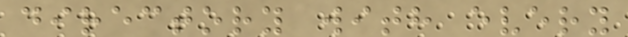directory with every
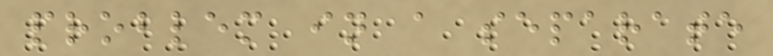problem in a separate
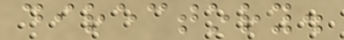directory.
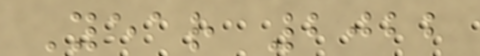Year 2022
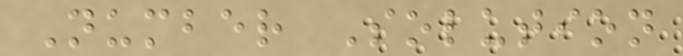Number Solution
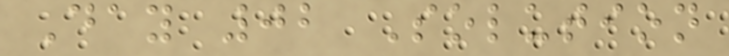Day 02 Solution
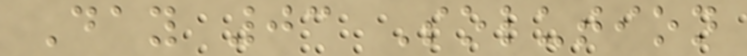Day 03 Solution
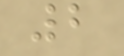2
